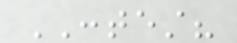CONTEST?
